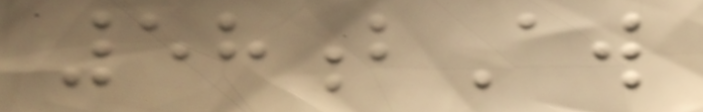58bAw
